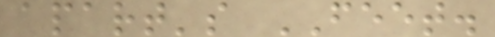apart's FEET.
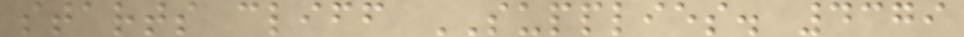starts cliff SUPPLIES. 4379
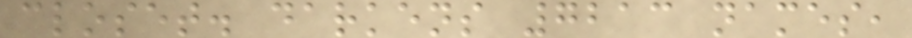closet. darkens 7213 names,
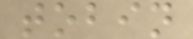tobin
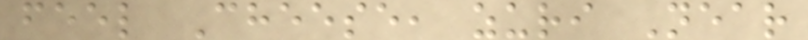feel Cheese, zuri Near
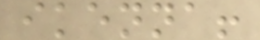ikenna!
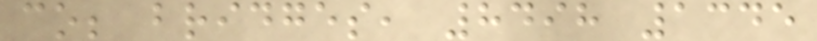co; bridges, 8498 1345
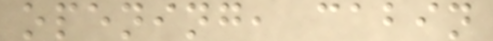opening, cabin
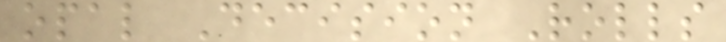opal Decision Rolls
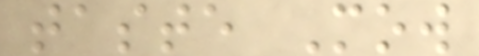taste Mow
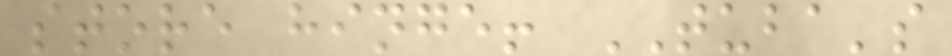store hinge! TUBA's
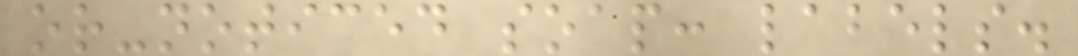or-noticed soap: labels.
